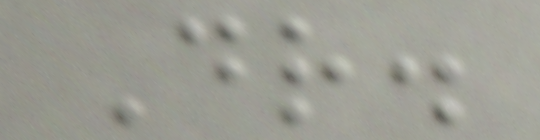Dr.
